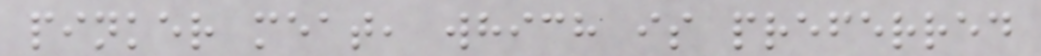pinker meat, which is preferred
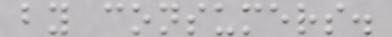by consumers.
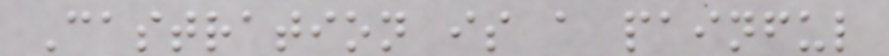Castration is a painful
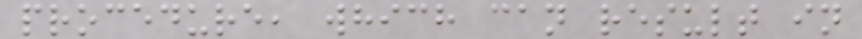procedure, which can result in
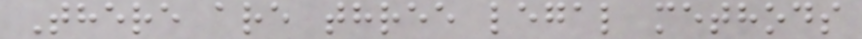There are three legal methods
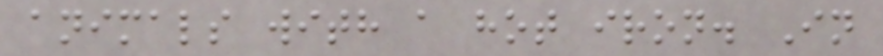animals with a hot iron. In
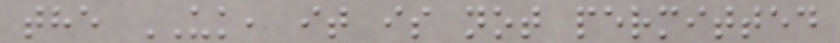the UK, it is not permitted
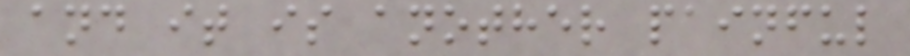and it is another painful
